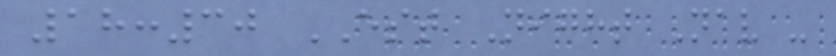18:30 EST Night Nav -
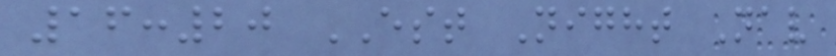16:20 EST Night Nav
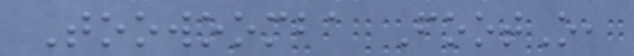Toowoomba FootO,
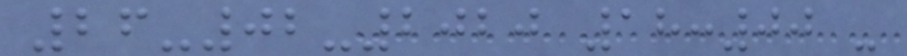26-02-2020 18:00 -
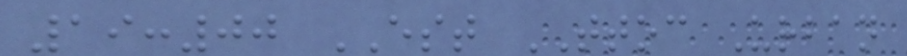19:00 EST TTOC Urban
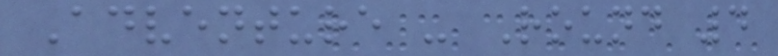Adventure - Round 4
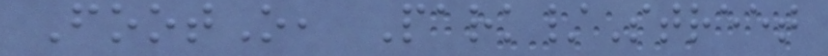FootO, Park/Street
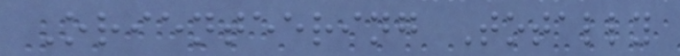Orienteering Totally
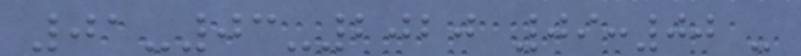01-03-2020 09:00 -
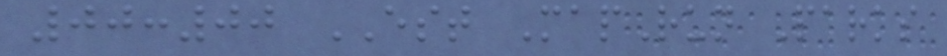00:00 EST MapRun Parks
